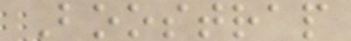Boostrap
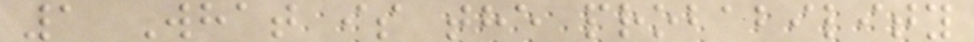1 What is the probability
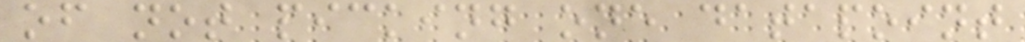of not picking one datapoint
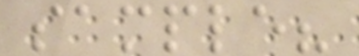sample?
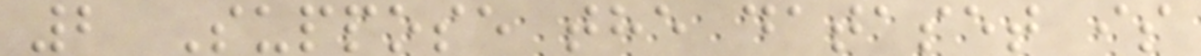2 Suppose the dataset is
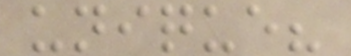unique?
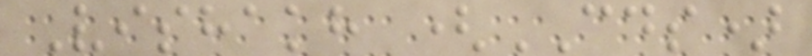Vishakh (CDS)
